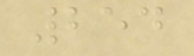254
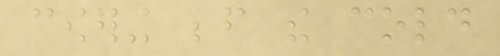cowering before the cold
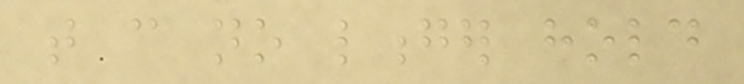that can no longer hold
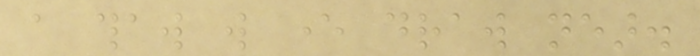a thaw will ever draw near.
